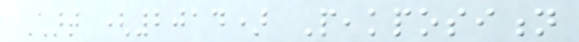Chart (2014) Peakposition
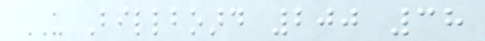US Billboard 200 38
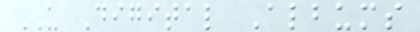US Digital Albums
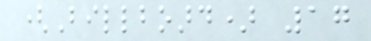(Billboard) 17
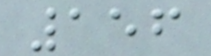156
